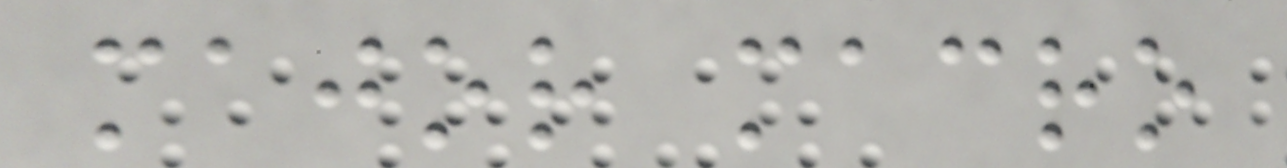major macro
